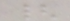{
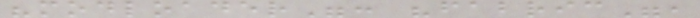"modloader": "fabric",
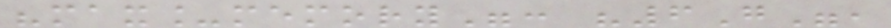"max_memory": "6G",
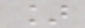]
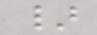}
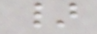}
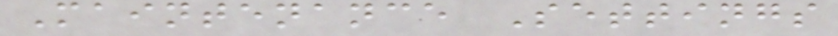Maintenance Settings
